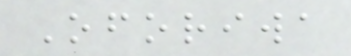Oforiwa
